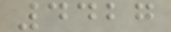4427
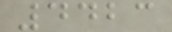4423
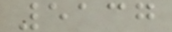5137
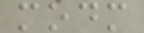modm
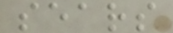sears
